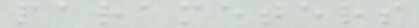parameters
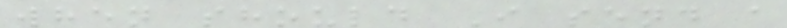when should I send a
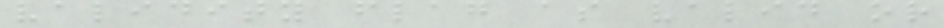validity flag as valid or
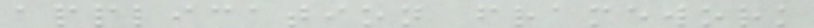application framework
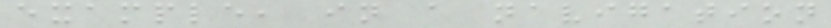example, in a navigation
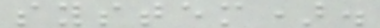system).
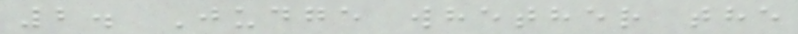2. Judge whether the
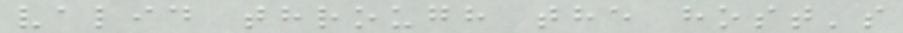valid through the host's
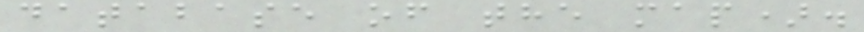database of the map).
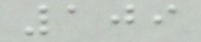109
